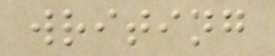writing
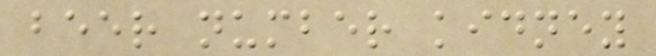beer number kidney
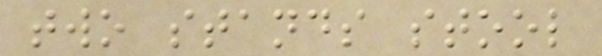two stands stool
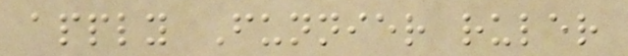apply Funnier ruler
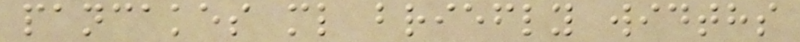pancakes ml briefly widths
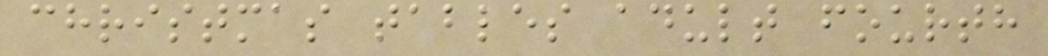christmas tables adult fourth
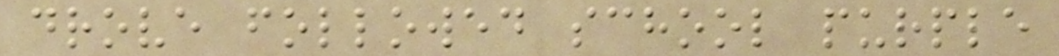drove followed school purple
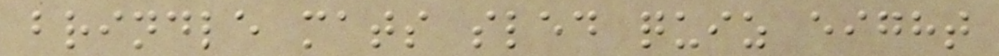brindle mats sled quiz eight
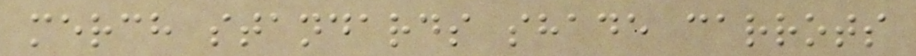merch standards shade carrots
